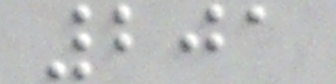201
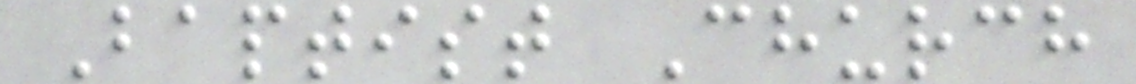Baptist Church
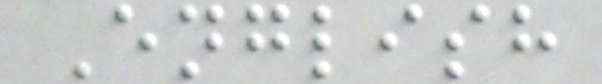English
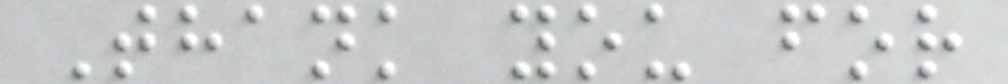Thank you for
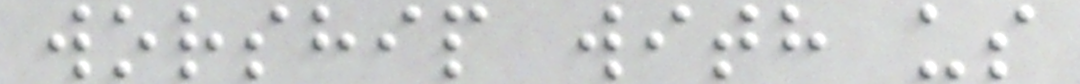worship with us
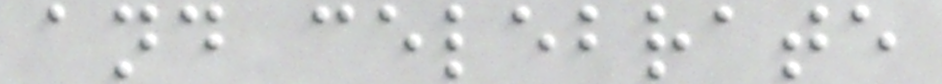and celebrate
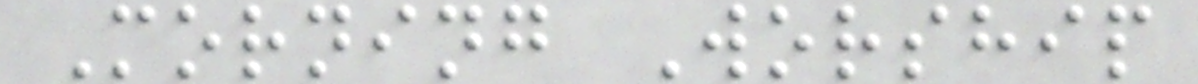Morning Worship
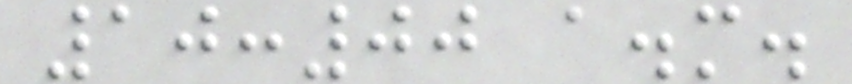10:00 a.m.
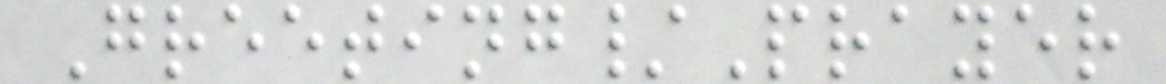Greeting/Prayer
